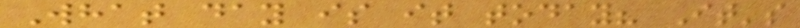What day is it today? It's
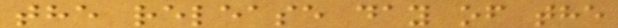the release day of the
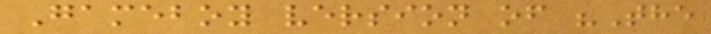Gameboy version of "The
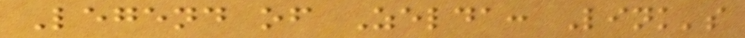Legend of Zelda: Link's
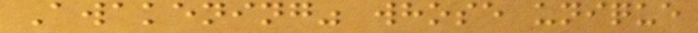Awakening" whose unique
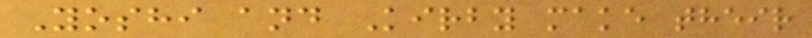Yoshi and Kirby make their
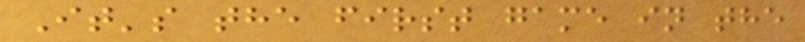It's the first game in the
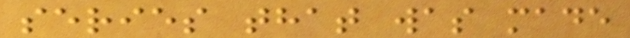series that was made
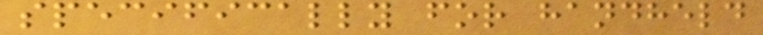specifically for handheld
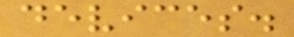devices.
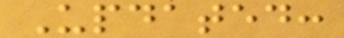Updated:
